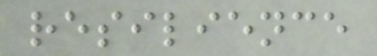resilience
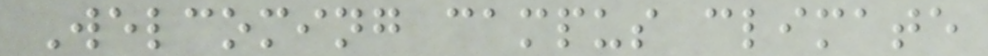Welcoming campus climate
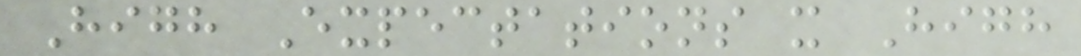High Expectations x High
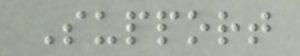Support
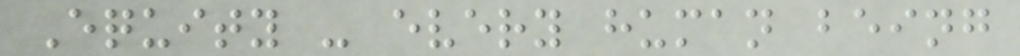Equity - every human being
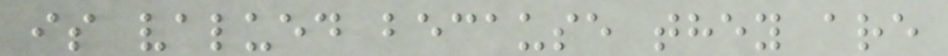is valued because they are
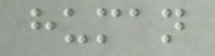human
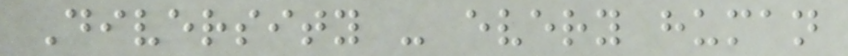Diversity - every human
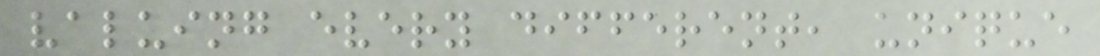valuing every different, unique
